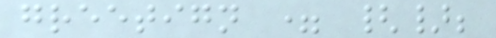greetign = {};
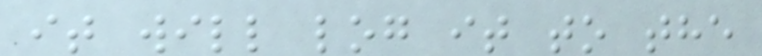it will log it to the
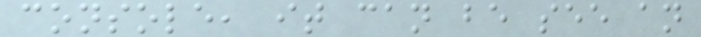console, it can be see an
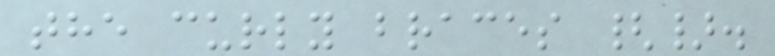the curly braces {}.
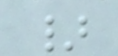}
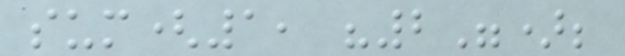sum(1, "2");
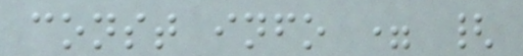const info = {
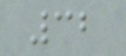32
